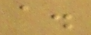a.
